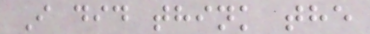I did think the
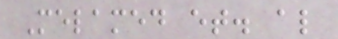Melamed et. al
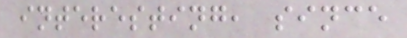interesting, since
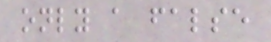only a false
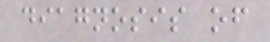diagnosis of
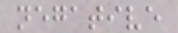negative
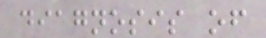diagnosis of
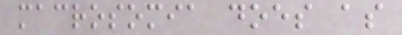macrosomia does as
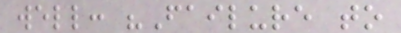well: "Failure to
